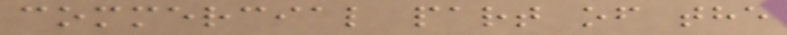commercial part of the
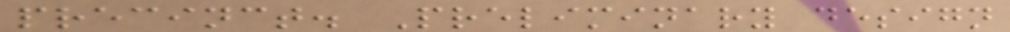precinct. Preliminary design
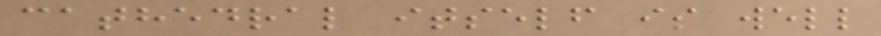cathedral itself is well
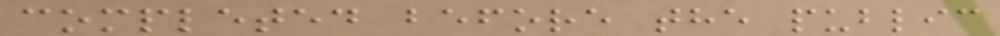completed before the public
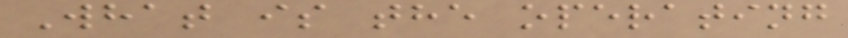What is the operating
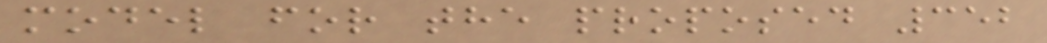model for the proposed 352
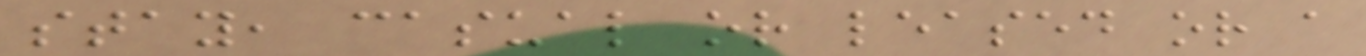stay, casual or leased or a
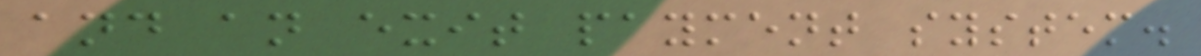and an exit payment system.
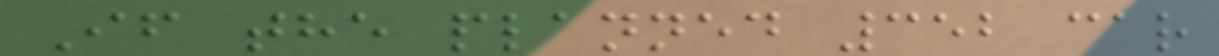If the planned 352 car
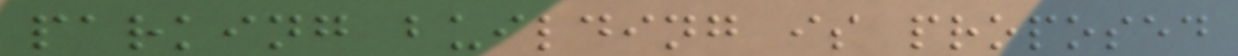parking building is proposed
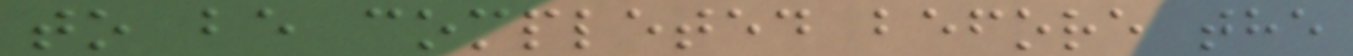to be completed before the
